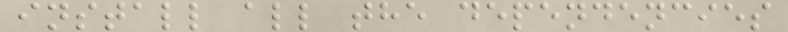install all the dependencies
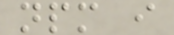npm i
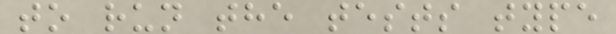to run the tests type
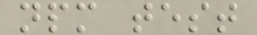npm test
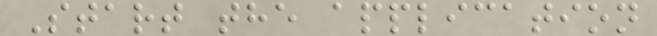Start the application
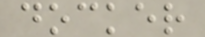docker
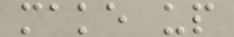make up
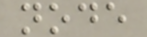node
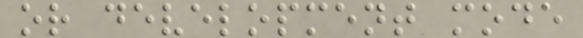or development mode
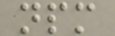npm
